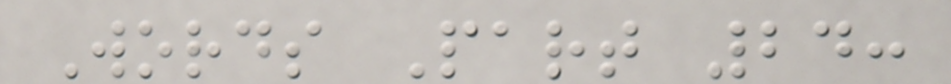Words Part 24:
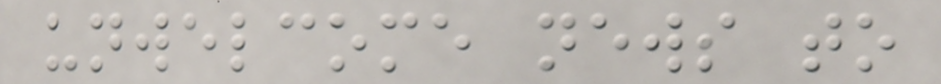unwelcome news to
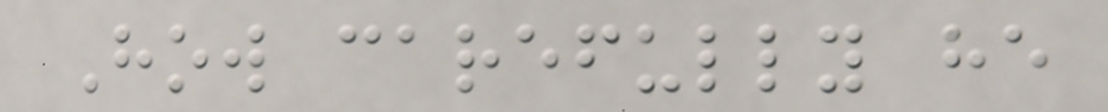How carefully he
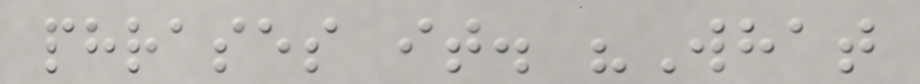phrases it. "What
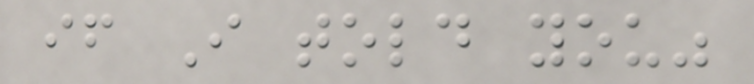if I told you"
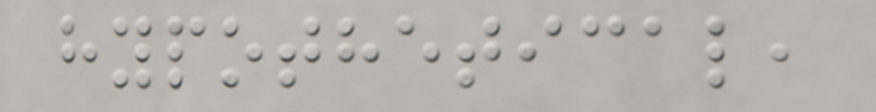hypothetical,
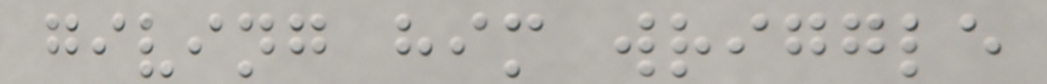giving him wriggle
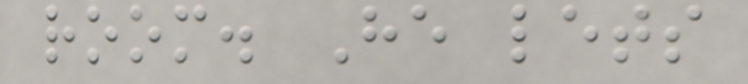room. He lets
